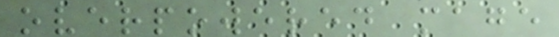overpowered mage
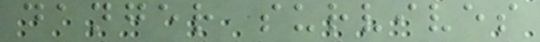danger survives
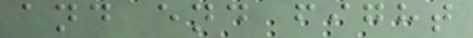and end fight
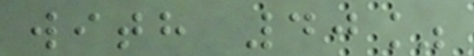with 40%
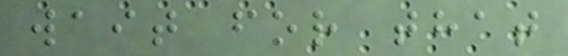wait for that
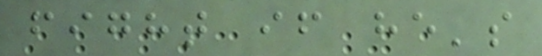fight if he's
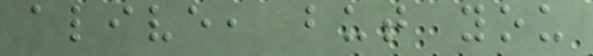alive, but you
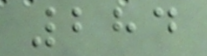284
